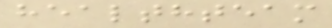healthteam
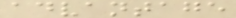advantage
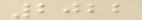2022
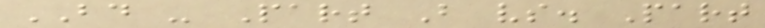BD - Part B vs. Part
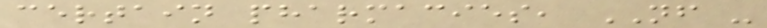certain pharmacies, NF -
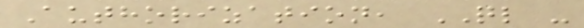Authorization, QL -
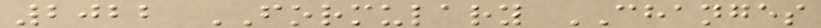2022 FORMULARY CHANGES
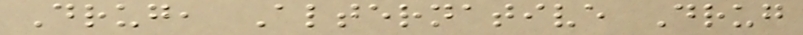Drug, Alternative Drug
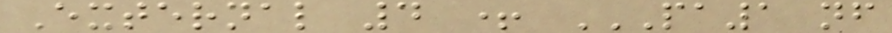External 4 + PA1 NF
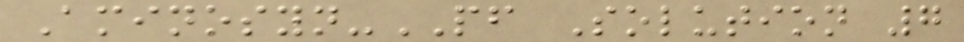Aminosyn-PF Solution 7
